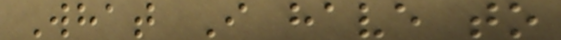What I have to
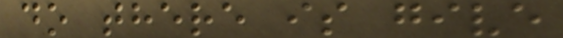do there is give
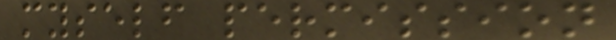myself permission
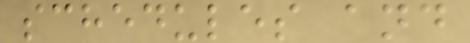schedules and
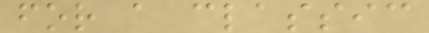for a classic
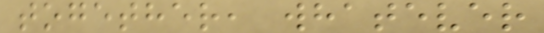together, whatever
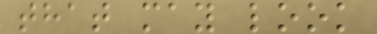that may look
